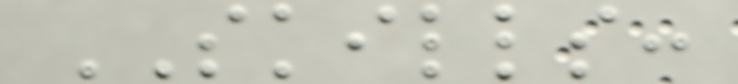SKILLS:
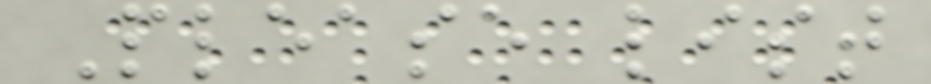Please list
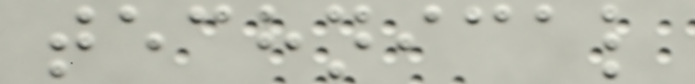technical
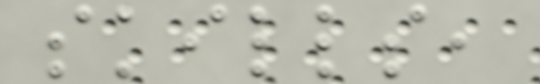skills,
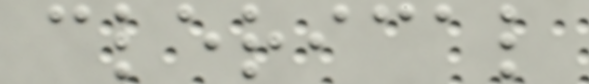clerical
